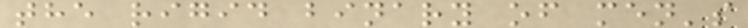the rigid binary of men's
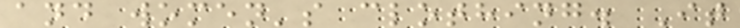and women's clothing. It
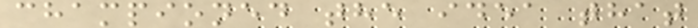championed the idea that
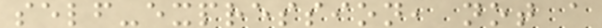self-expression, not a
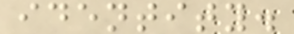identity.
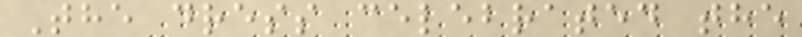The dress celebrated the
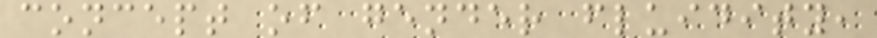concept of gender fluidity,
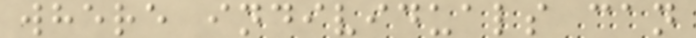where individuals can
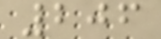206
